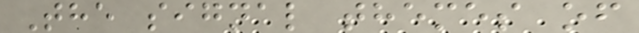The signal themes of
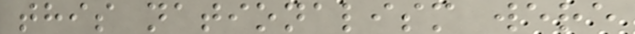this nationalism were
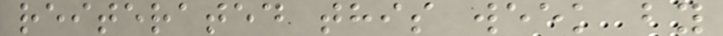reiterated this week by
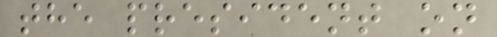the president on
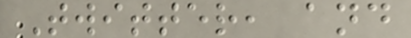Twitter, and
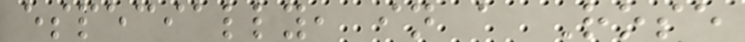especially, in a Rose
